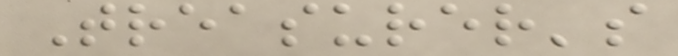Treasurer's
